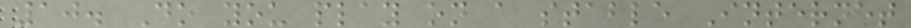10. Do you play on a stable Internet
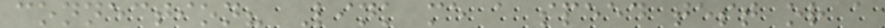connection? Link me a speed test or a
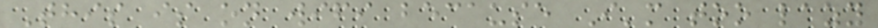This is on wifi because I'm too lazy
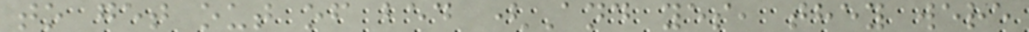to get out of bed (And yes, they were
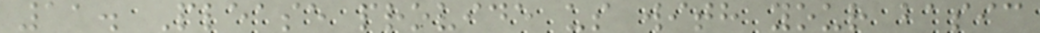11. Please provide us with your basic
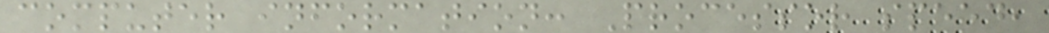computer information: Processor speed,
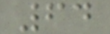64
